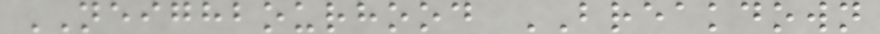NEIGHBOURHOOD BREAKDOWN
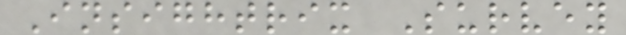Insightrix Survey
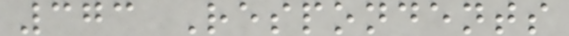373 Respondents
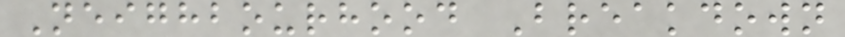Neighbourhood Breakdown
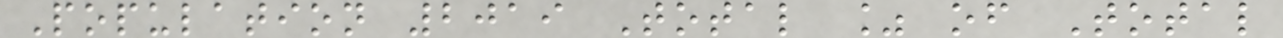Population 2019 Total % of Total
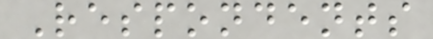Respondents
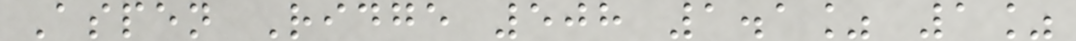Aspen Ridge 508 1.1% 1%
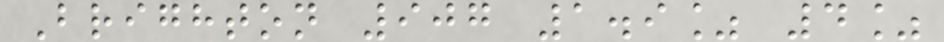Brighton 907 1.9% 4%
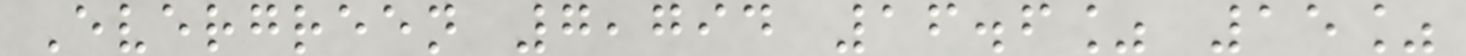Evergreen 7,794 16.6% 15%
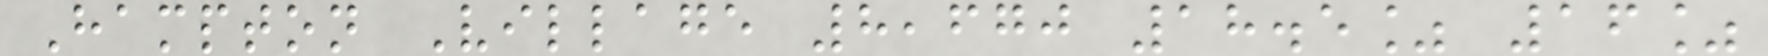Hampton Village 8,670 18.5% 16%
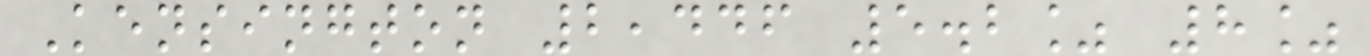Kensington 2,446 5.2% 8%
